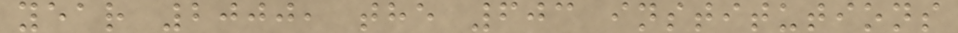year 2000, the 603 institutions
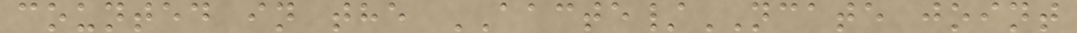counted in the AACTE/NCATE joint
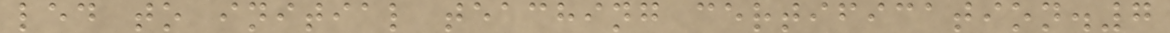led to initial teaching certification.7
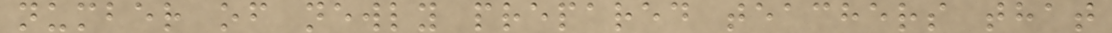number of newly prepared teachers that
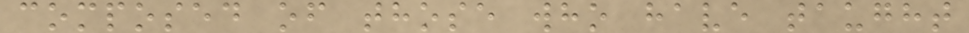composed of those who have taught
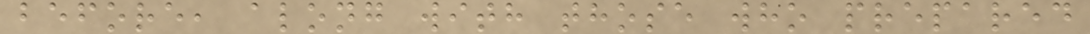before, along with those who prepared
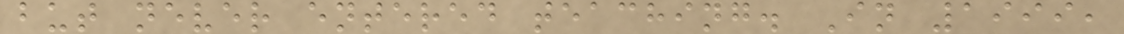but never entered teaching. In 1999,
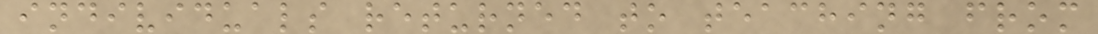individuals returned to teaching from
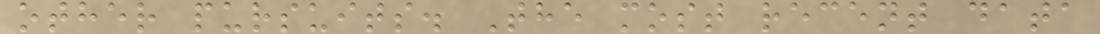other pursuits. The most recent data
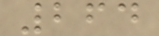264
